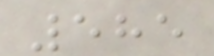585
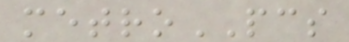metroPCS
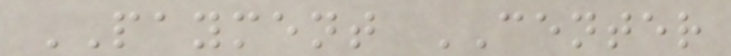PAYMENT CENTER
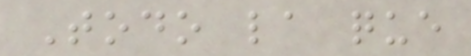Todo la que
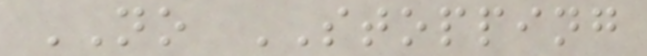NO STOPPING
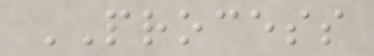PROCESS
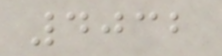4032
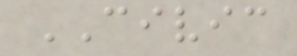CIVIC
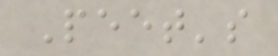Peet's
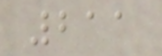211
